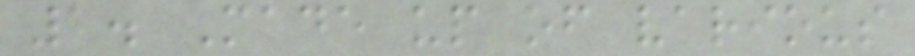1. Made up of various
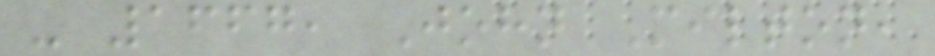- 1667, John Milton,
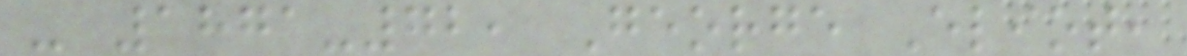- 1871-72, George Eliot,
